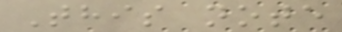This note
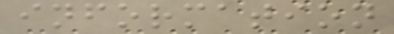information
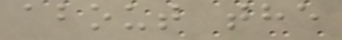about the
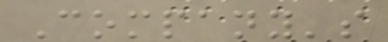Company's
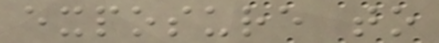exposure to
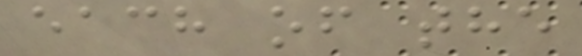each of the
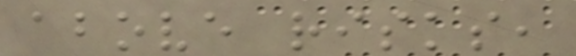above risks,
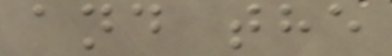and the
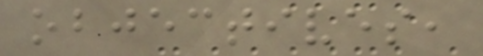objectives,
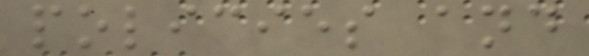policies and
